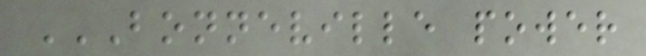BONNEVILLE POWER
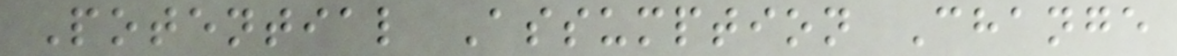Potential Assumption Change
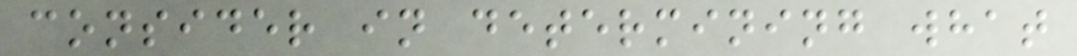consider in determining what
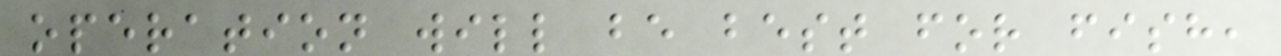operation will be best for fish,
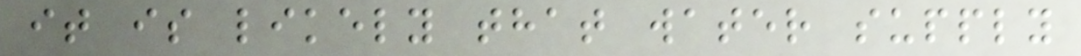it is likely that water supply
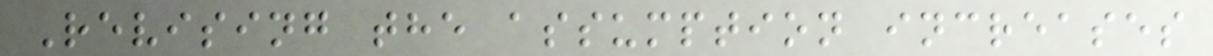Revising the assumption increases
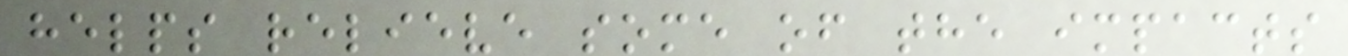helps relieve some of the impacts
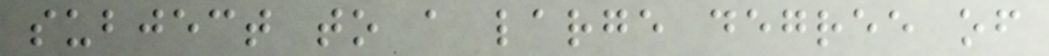subject to a large degree of
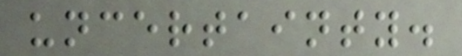uncertainty.
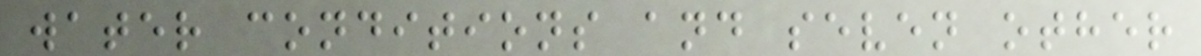water conditions and seven other
